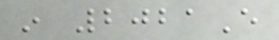in 2021E
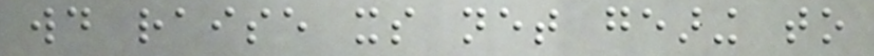would raise its net gearing to
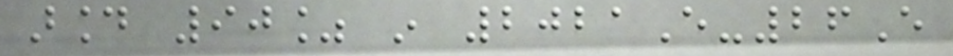around 90% in 2021E-26E
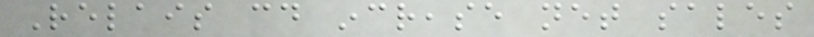Relais could increase net sales
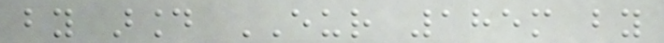by around EUR 185m by
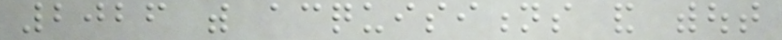2026 with acquisitions and without
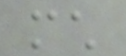much
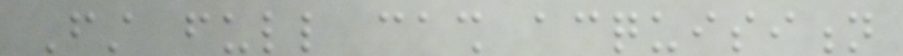First full cash acquisition
